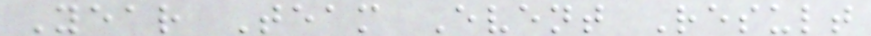Year Team Event Result
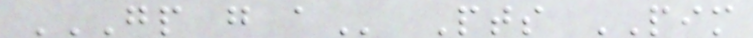GP G A Pts PIM
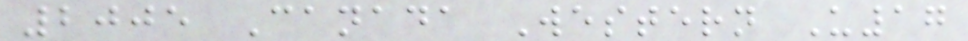2005 Canada Western U17
